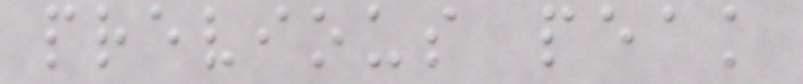previous peak
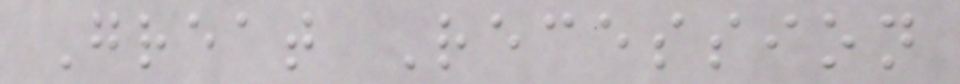Great Recession
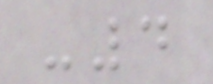-4
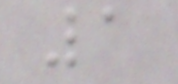1
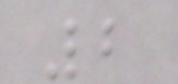2
